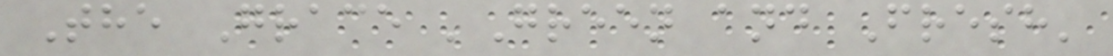The Grace 'Green and Fresh'
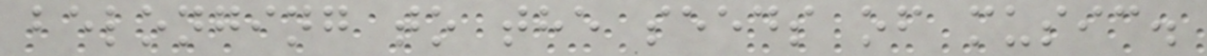belonging to the seeds of music.
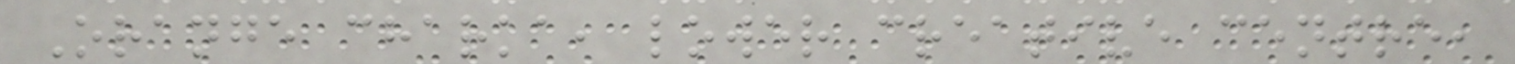Orange charka, lower creative centre,
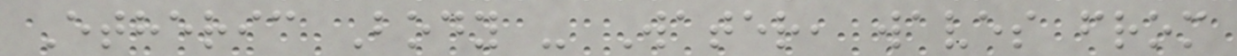Etheric Body - Water, waves from
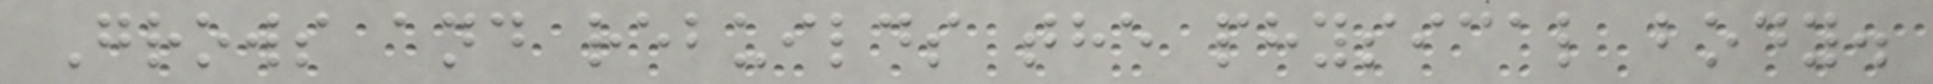Grows and rebuilds the physical body.
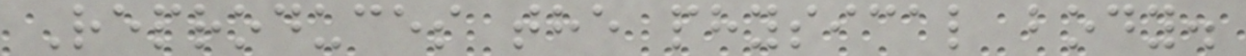Reproduces the physical body.
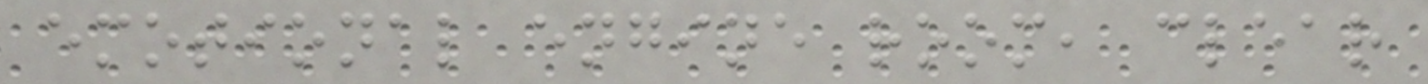emotional engine room, clear
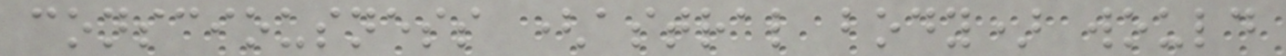consciousness (astral body) would
